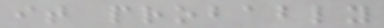it probably
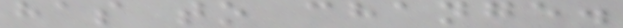has to change.
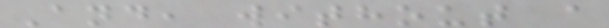And, without a
